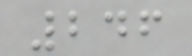246
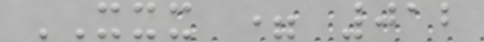XXX = 012
